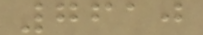7610
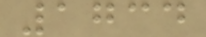1734
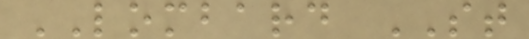LOMBARD ST
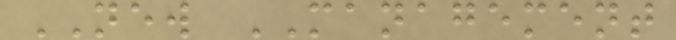NEW MANAGEMENT
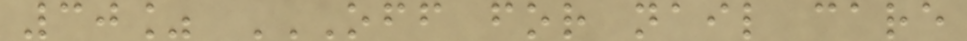30% OFF FOR NAIL CARE
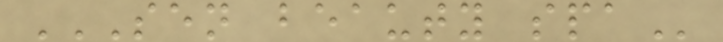SEN BEAUTY SPA
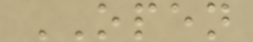OPEN
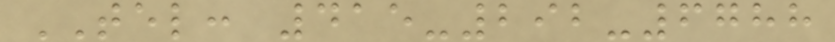TEL: 415-292-6788
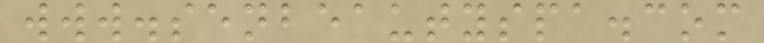www.senbeautyspa.com
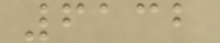6132
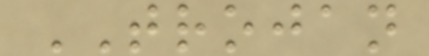TROJAN
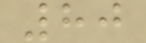80
